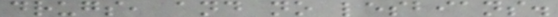drugs, and no lesbians.
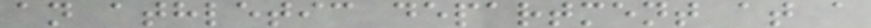an athletic department at a
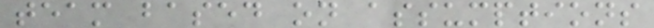team based on assumptions
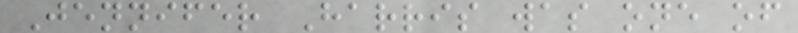Jennifer Harris was one of
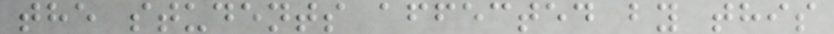the students affected by this
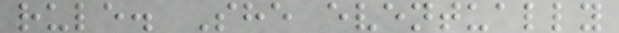rule. She eventually
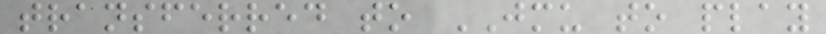transferred to JMU to play
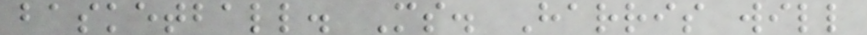basketball. Ms. Harris will
